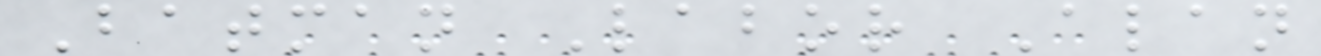Batman Labor Alan
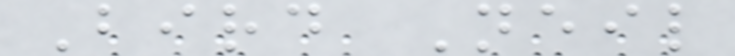Bird Neil
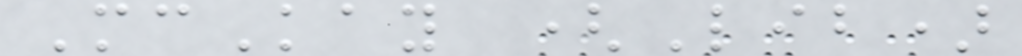McKay (Lib)
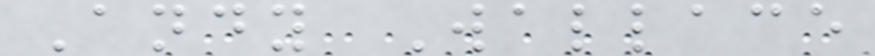Andy Wallace
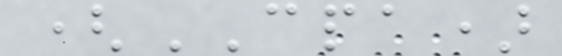(CPA)
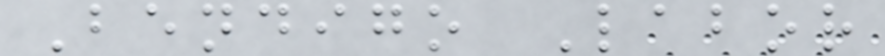Bendigo Labor
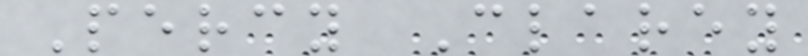Percy Clarey
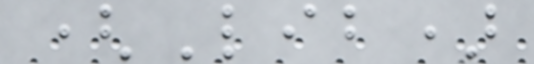(Lib)
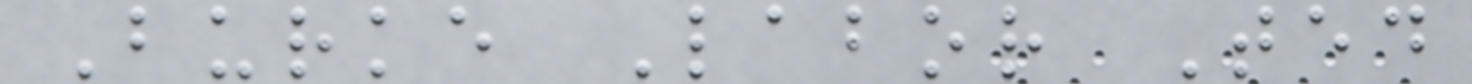Burke Labor Ted
